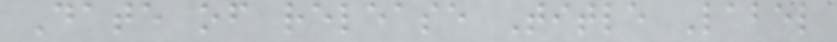Date of release Title Label
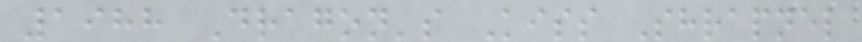1988 Dragon's Kiss Shrapnel
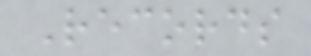Records
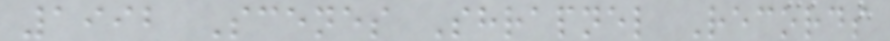1992 Scenes Shrapnel Records
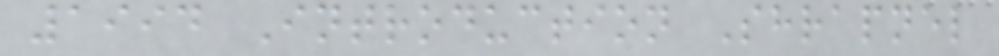1994 Introduction Shrapnel
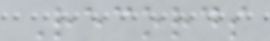Records
